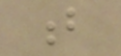b
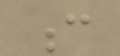c
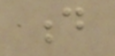d
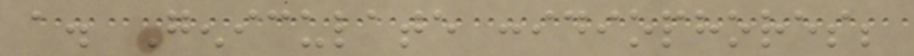a. Geniculate conidiophores;
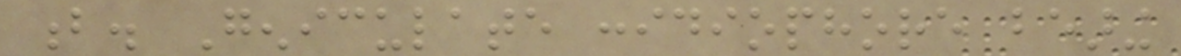b. Geniculate conidiophore bearing
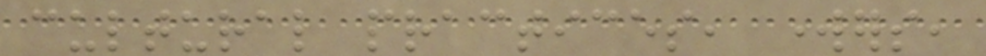cultural practices, workers,
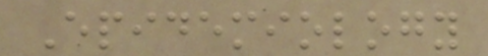Epidemiology
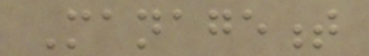Management
